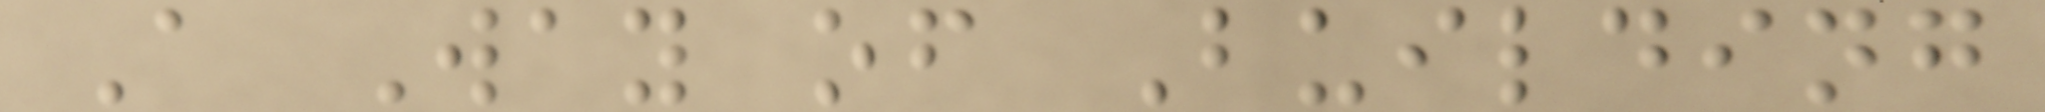A Way of Building
